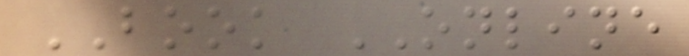BOOK ONLINE
